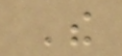The
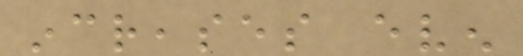increases even
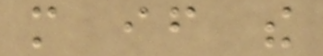more if the
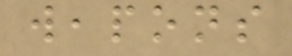weapons
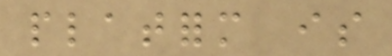platform is
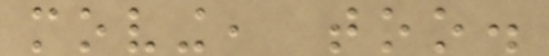moving, too.
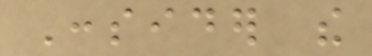Consider the
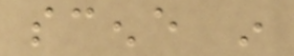scene in
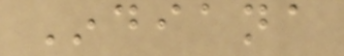Indiana
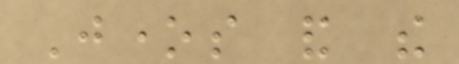Jones and the
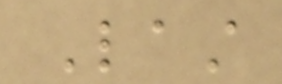Last
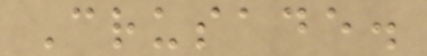Crusade.
